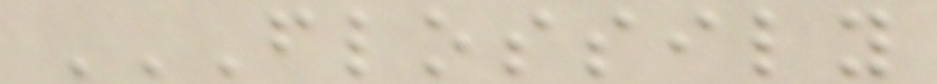FLOSSILY
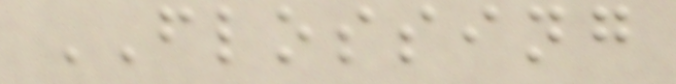FLOSSING
